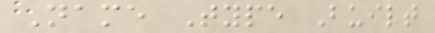Name Type Built
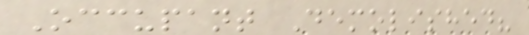Occupant Demolished?
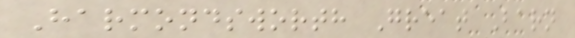Harmondsworth Great Barn
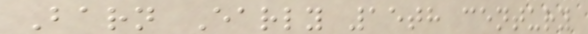Barn Early 15th century
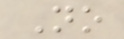No
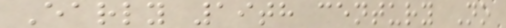Early 19th century No
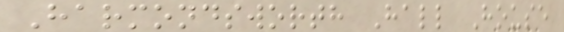Harmondsworth Hall House
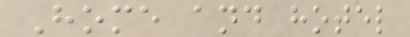Home and hotel
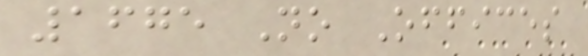1675 No Offices
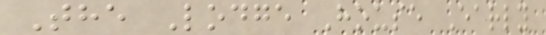The Lodge House Early
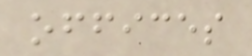offices
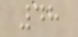48
